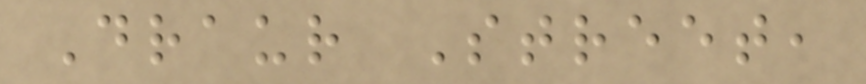Draur Street,
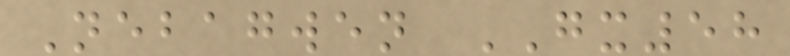Nebagwen GX58
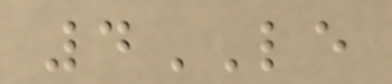4LE
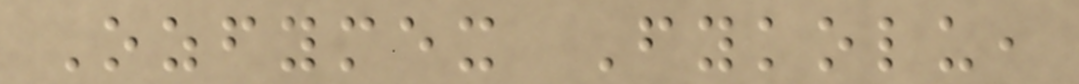Ozfymex Fykolu,
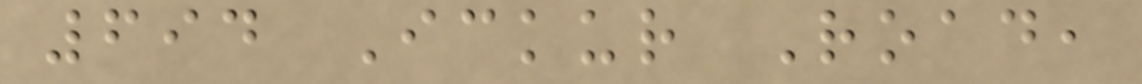694 Ickur Road,
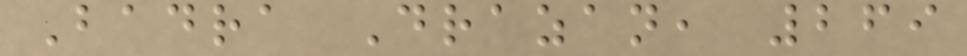Badra Drazan, 269
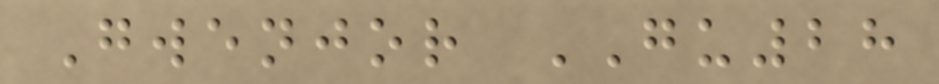Gwenjor GU28
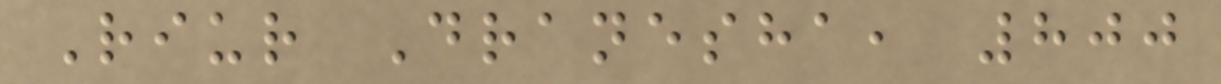Riur Dranesha, 800
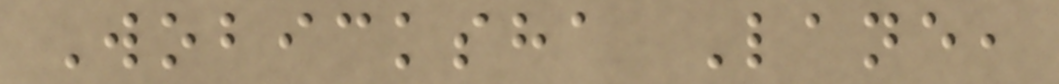Wobicksha Lane,
